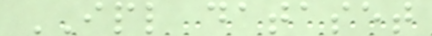IPL dataset
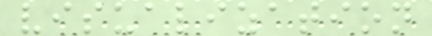visualization
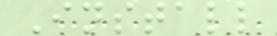Install
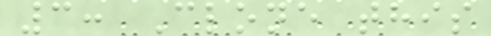3: Clone this
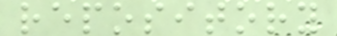repository
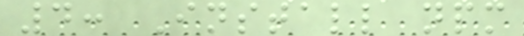4: Install npm
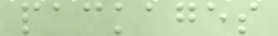packages
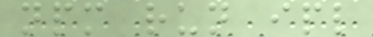npm run ipl
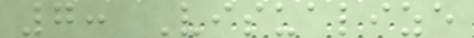7: Visualize
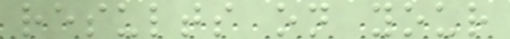results on your
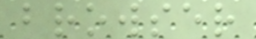browser
